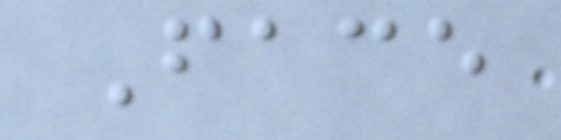Face
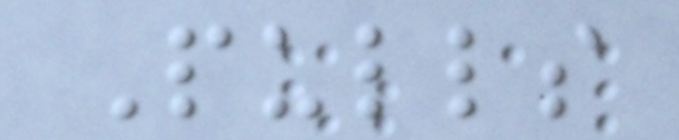Pulls
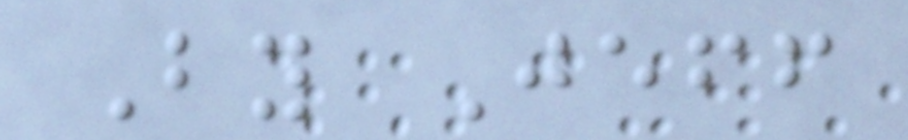By Jeff
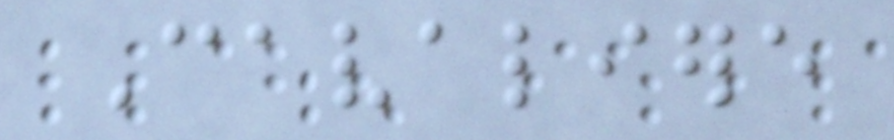Cavaliere
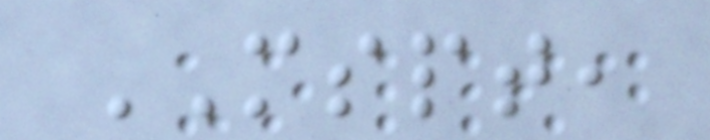MSPT,
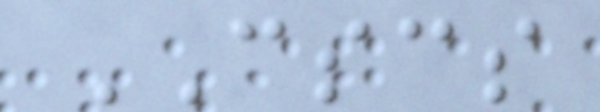CSCS
